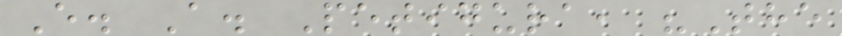E. A. Petigura, "The
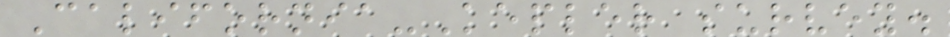California-Kepler survey.
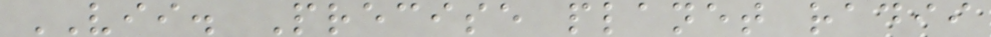VII. Precise planet radii
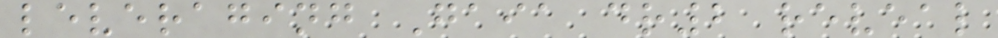leveraging Gaia dr2 reveal
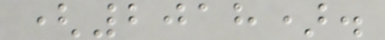(2018).
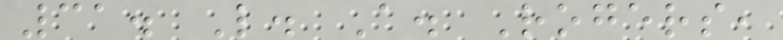31. L. A. Rogers,
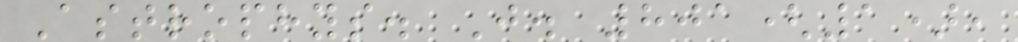Astrophys. J. 801(1),
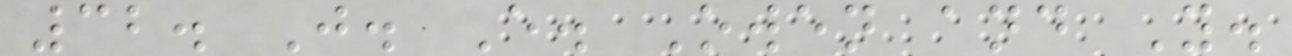32. J. E. Owen and Y.
